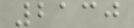2130
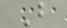B
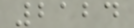2124
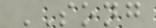SONG
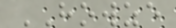HOWZE
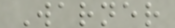Warner
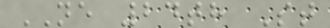NE 24th St
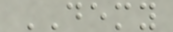DEMY
